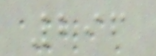296
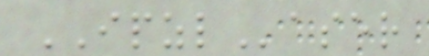IPZLaser
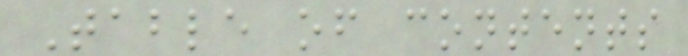Table of contents
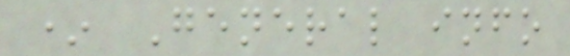* General info
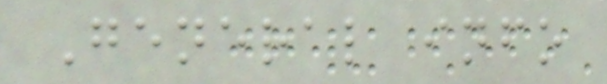General info
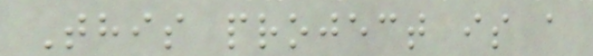This project is a
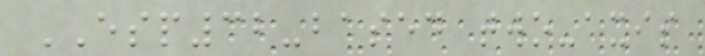ESP32-based two-axis
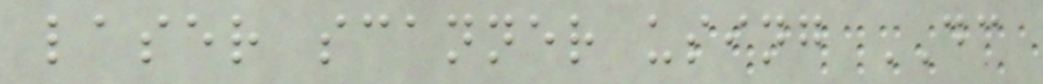laser scanner using DC
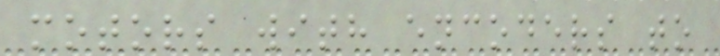motors with encoders to
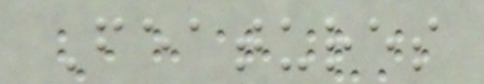Features
